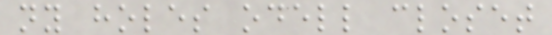ny holes odell closet
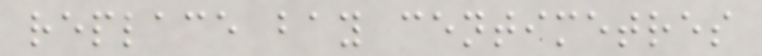replace bay centimetres
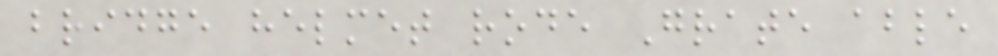bridge helmet rode Grate able
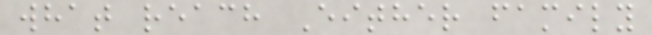what reach Either family
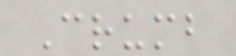Crumb
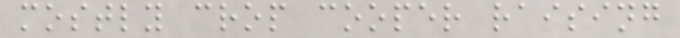mostly crop cooper raising
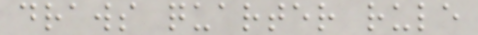draws quarter rule
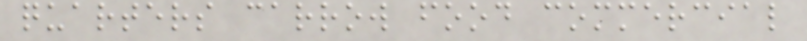quarters carrow food commercial
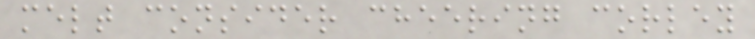melt consider cheering corley
